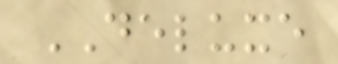DELUXE
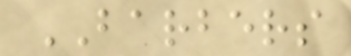BARBERS
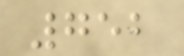752
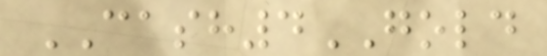CASH4GOLD
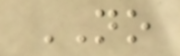NO
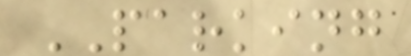PARKING
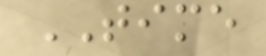TIME
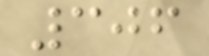306
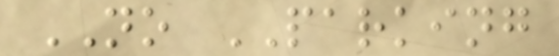NO PARKING
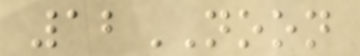12NOON
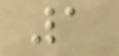1
